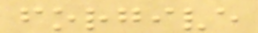forgive
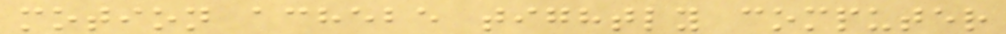motion achebe tightly computer
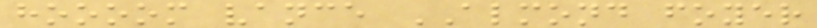hoooom vance ALMOND foyer
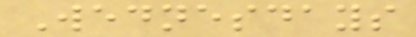Wednesdays
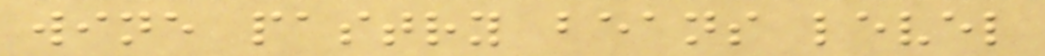wine pastry beans level
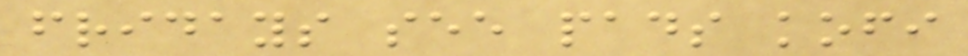fridays see pads kofi
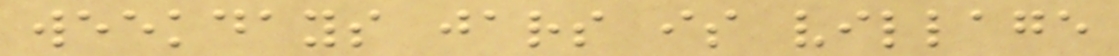weekdays jars is village
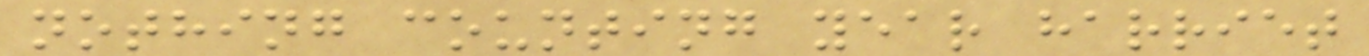nothing counting year harriet
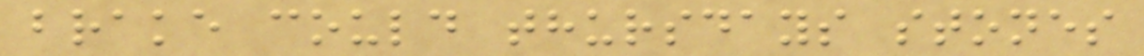brake could thursdays stones
